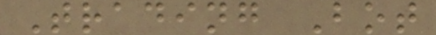Trading Bot
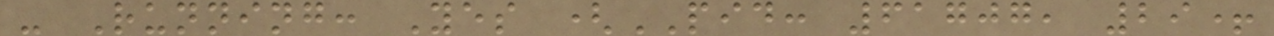- Running: Yes (PID: 61707, 29+
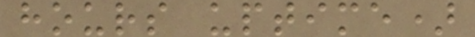hours uptime)
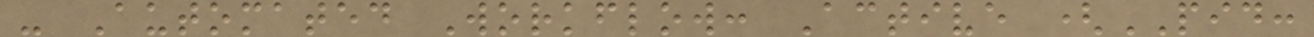- Automated Workflow: Active (PID:
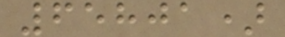65801)
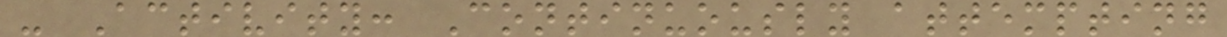- Activity: Continuously attempting
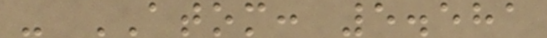- ATOM: 5.581
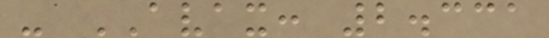- AVAX: 2.331
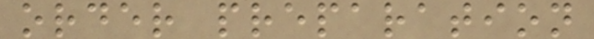order preparation
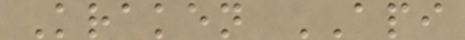Kraken API
